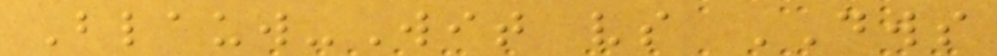Blauw-Wit vs DWS
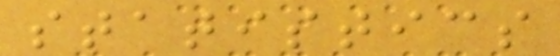statistics
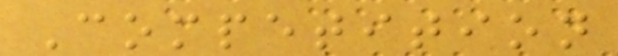Competition
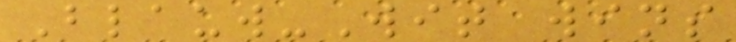Blauw-Wit wins
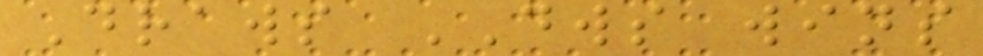Draws DWS wins
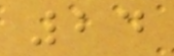24
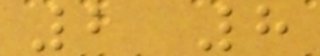2 8
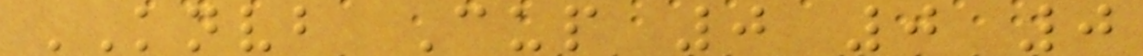KNVB Cup 0 0 0
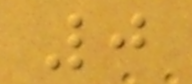0
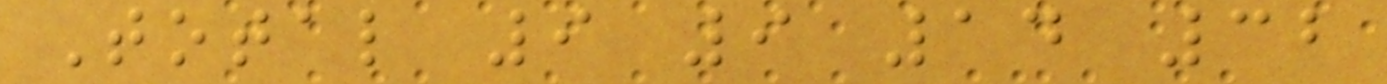Total 9 9 14 32
